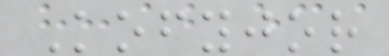Kofyjor
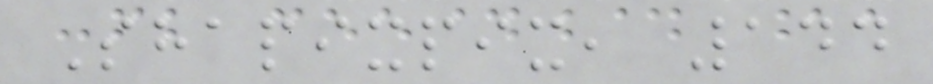Shapixpix, 144
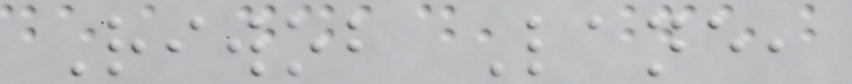Riwob Lane,
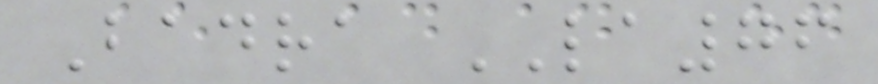Badra LA76
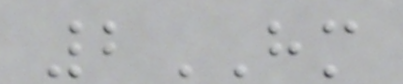2HM
